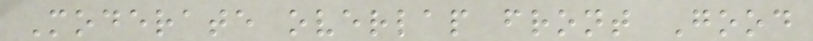Moderate overlap front Good
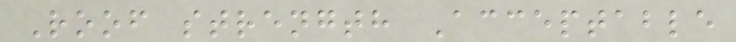Roof strength Acceptable
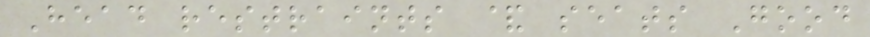Head restraints & seats Good
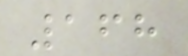168
